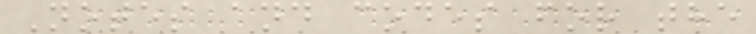Notes and codes for the
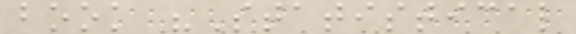book "Statistical
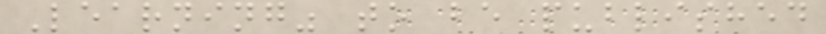Learning" to be published
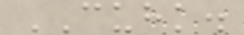CUHK.
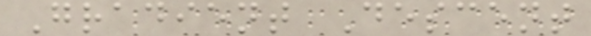Gradient Descent
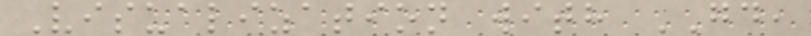Visualization with GD,
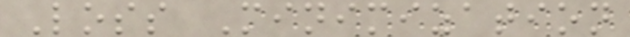Loss Minimization
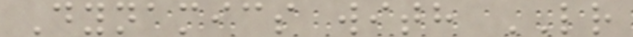Dynamics with LR
